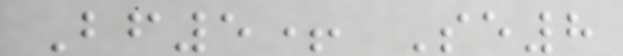Bf5+ Se8
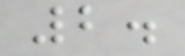2.
